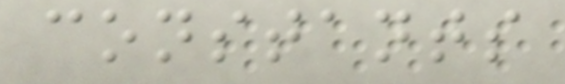constants
